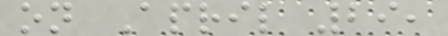on April 29,
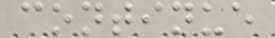continue
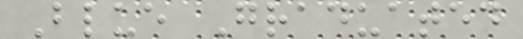Blue Graduated
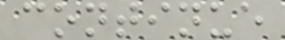continue
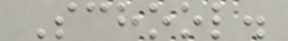School.
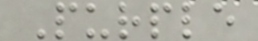Purple
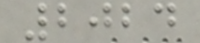2024
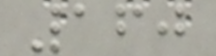160
